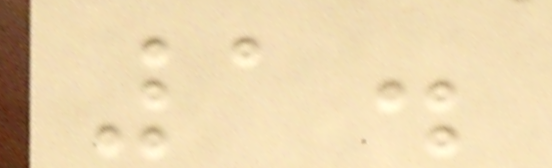1.
